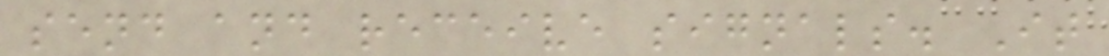send and receive signals. It
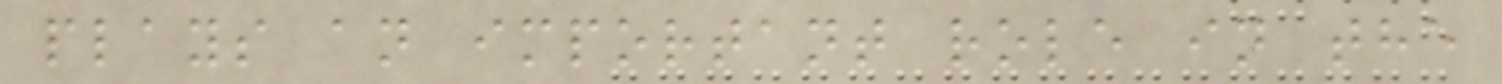plays an important role in the
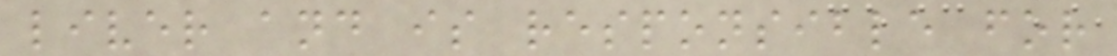liver and is responsible for
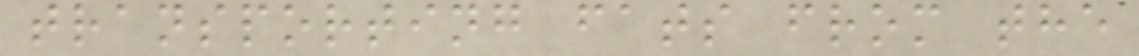transporting fats from the
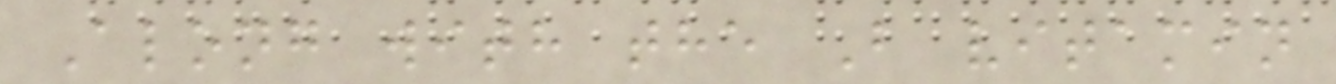Along with the B vitamin
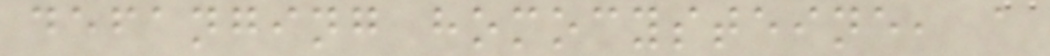defanging homocysteine, a
